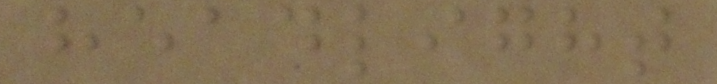headlight
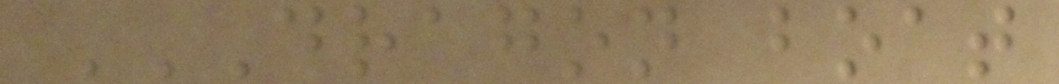DRAGON BOAT
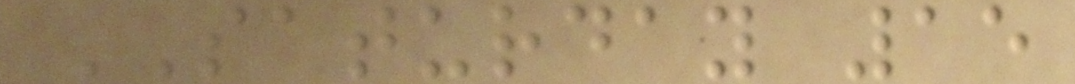SATURDAY 15
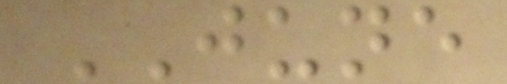JUNE
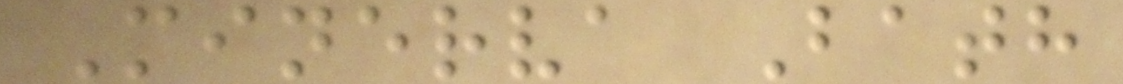Minerva Bath
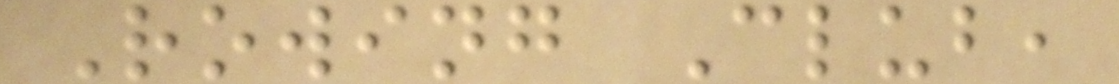Rowing Club,
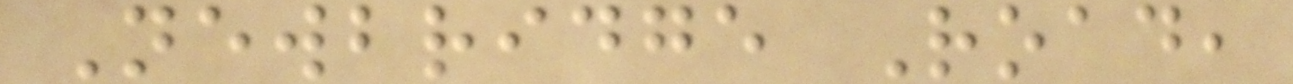Newbridge Road,
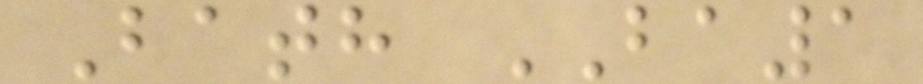Bath BA1
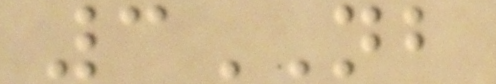3NB
